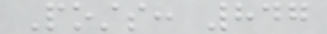Posts: 847
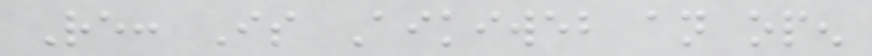Re: Is Aikiweb an open
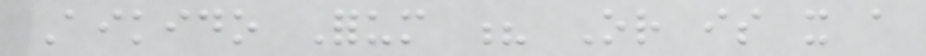Aikido Forum ? Or is it a
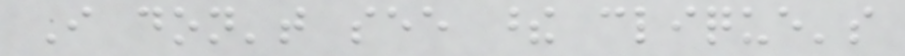I don't see these clique's
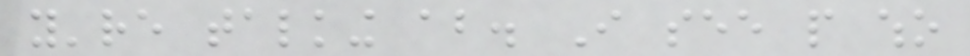you're talking about. I see people who
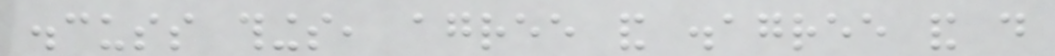discuss things, agree and disagree and do
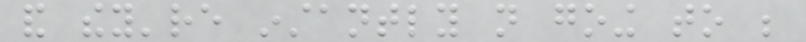and they're instantly not going to be
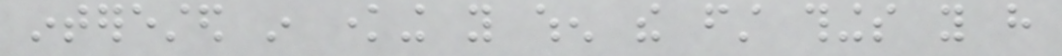interested in knowing you when the first things you have
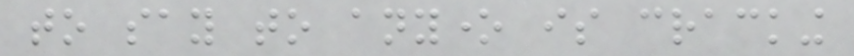to say to anyone is cracking
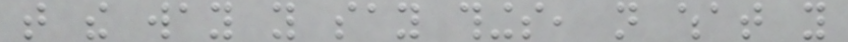that the way you say things, not what you
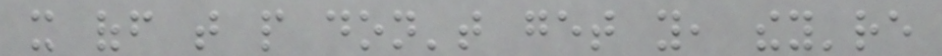it off that people don't get you, they're
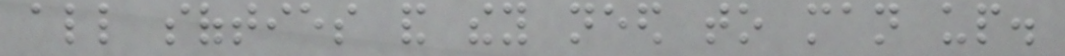all softies and they need to man up.
